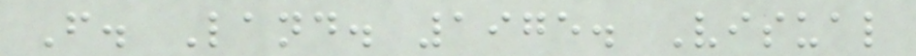F. Land. 1975. Visual
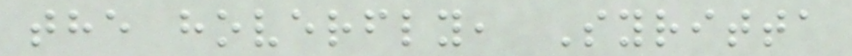the hoverfly, Syritta
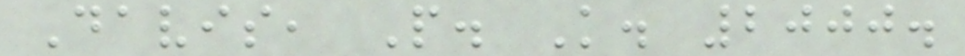Davis, P. K. 2000.
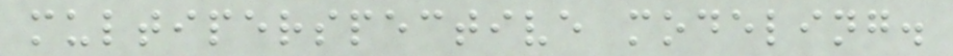multiperspective modeling.
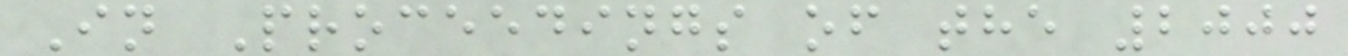In Proceedings of the 2000
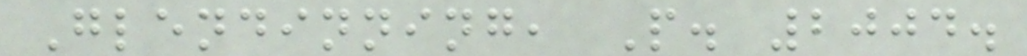Glendinning, P. 2004.
